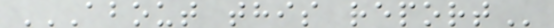ABOUT THIS REPORT
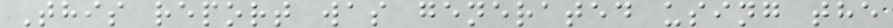This report was generated using the
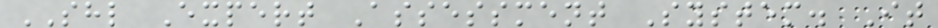SHL Expert Assessment System. It
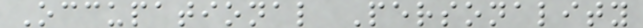Occupational Personality
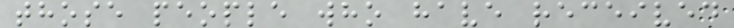those people who have received
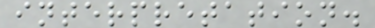interpretation.
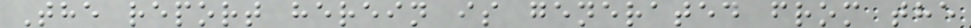The report herein is generated from the
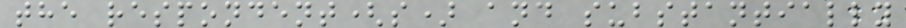the respondent(s) and substantially
